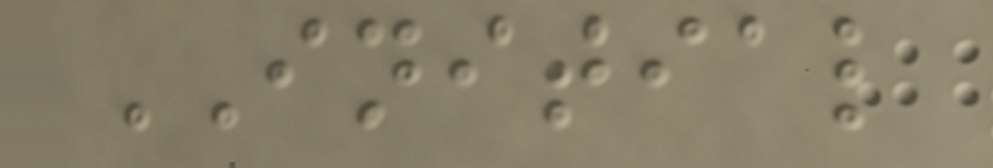INITIAL
